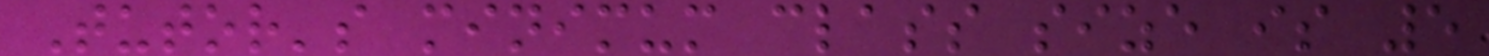Tutor's minimum class size is 5
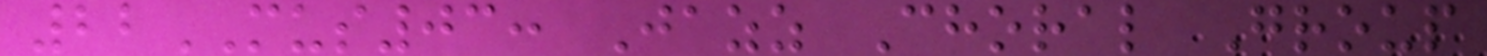22MUS03: Jazz Choral Group
